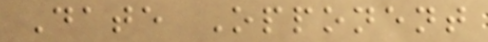Date Opponent
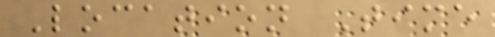Location Time
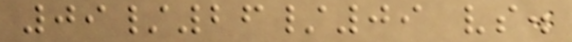09/26/09 vs.
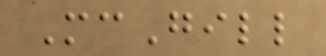McGill
